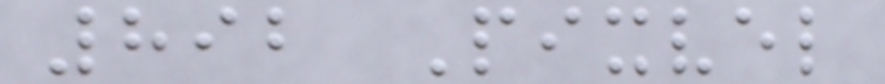892 Pixvel
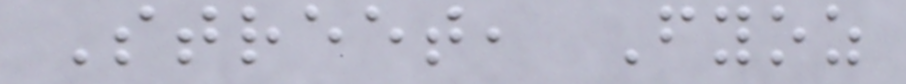Street, Fyoz
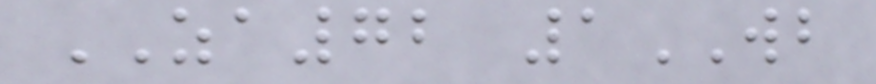ZA72 1WB
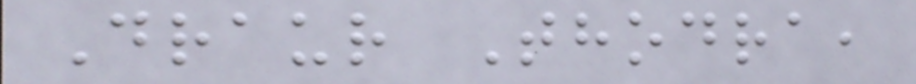Draur Thodra,
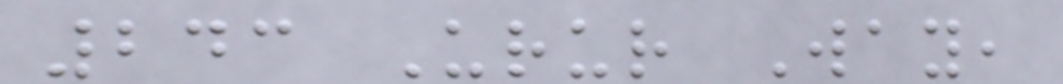243 Urur Way,
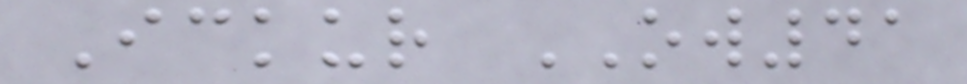Ickur OW41
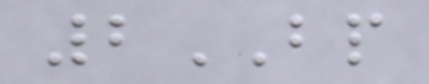2BP
